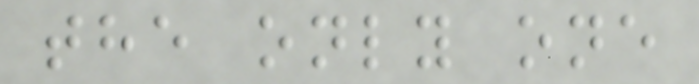the only one
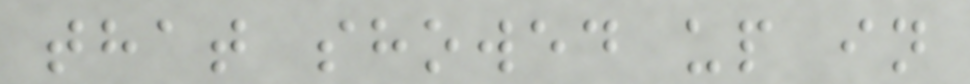that showed up in
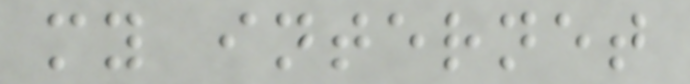my internet
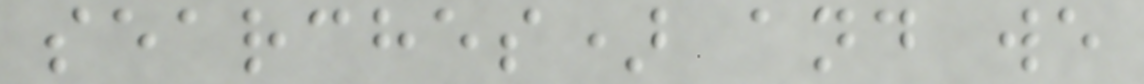searches) and we
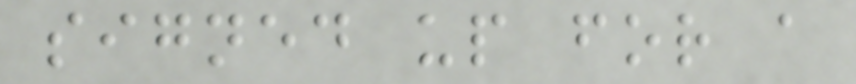signed up for a
